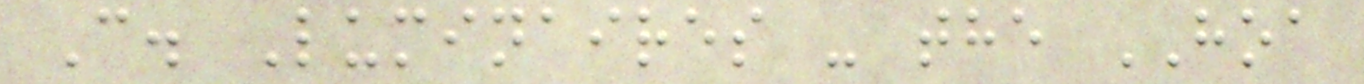C. Luminaires - the HOA
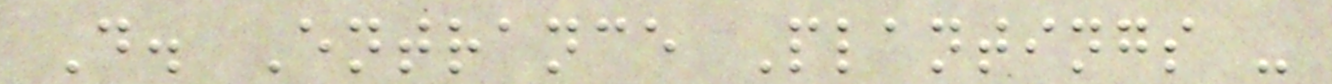D. Entrance Plantings -
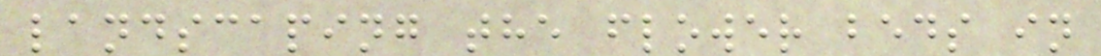landscaping the flower beds in
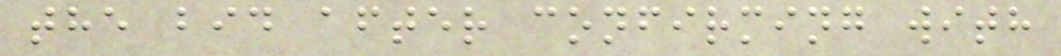the bid after confirming with
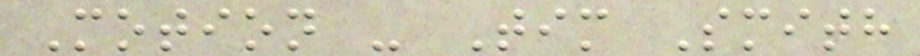Motion - Tim Smith
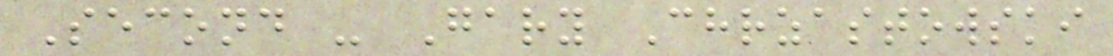Second - Gary Chrzastowski
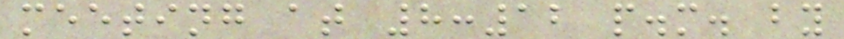meeting at 8:12 p.m. by
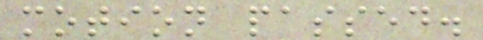motion passed.
